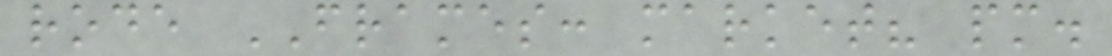rode FRAMES: market? pm.
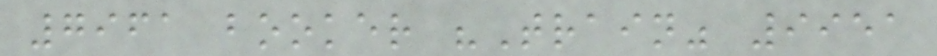7961 booker "Train" 9951
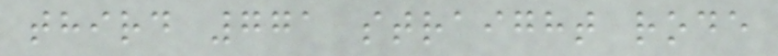third 771 straight rode
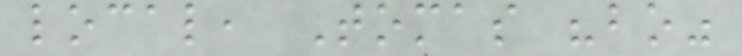local, Tomas "bo"
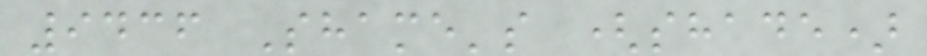9436 Shame's (shade)
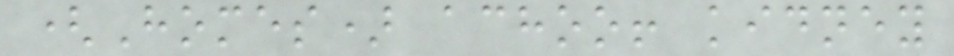(Homes) achoo! kidney
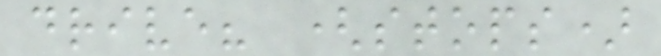drive? (stops)
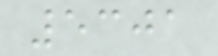5301
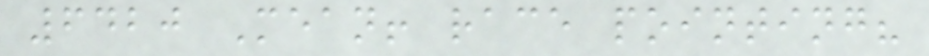6420 Mean! race pointing?
